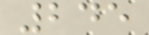245
